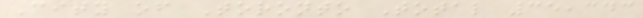City of Toronto Total 35,343
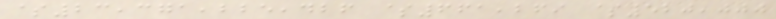$23,371,225,426 $661,269 $520,000
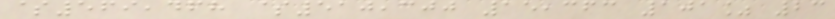$569,468 $510,300 15,363 101% 23
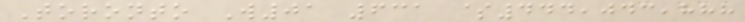Toronto W01 631 $444,043,888
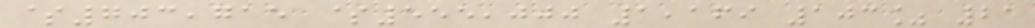$703,715 $555,000 1,169 103% 21
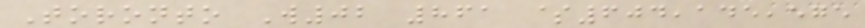Toronto W02 861 $604,145,575
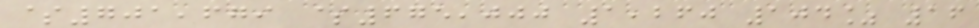$701,679 $675,000 1,260 104% 16
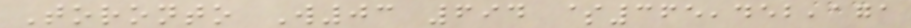Toronto W03 694 $365,452,171
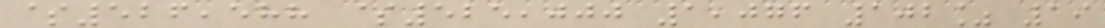$526,588 $525,000 1,076 102% 19
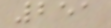251
